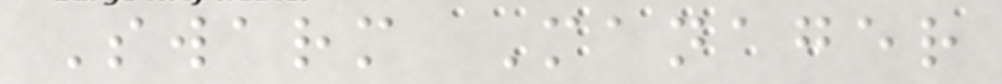Swarm Manager
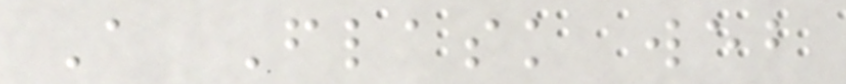A Flask web
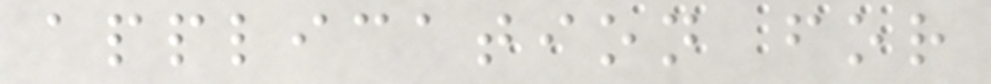application for
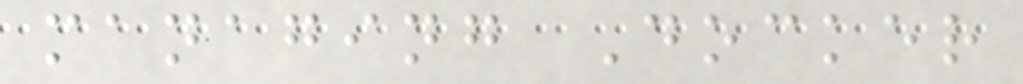managing Docker
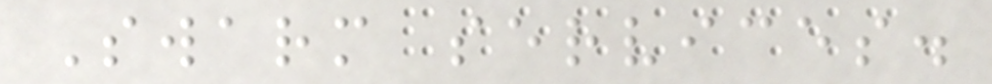Swarm services.
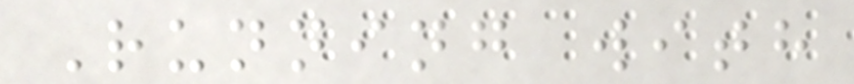Running with
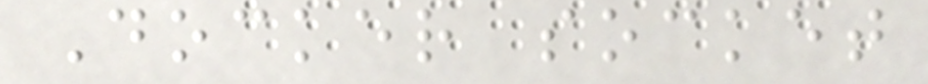Docker socket
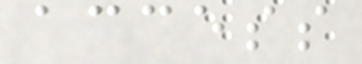access
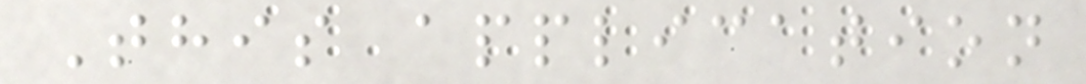This application
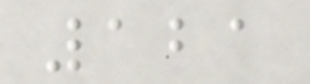121
